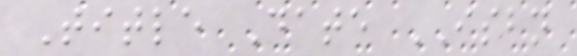Title Date ISBN
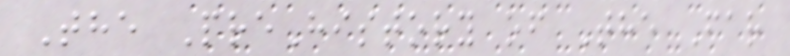The PreHistory of The Far
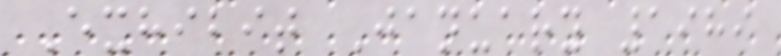Exhibit January 1989
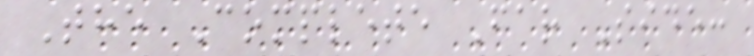The Complete Far Side:
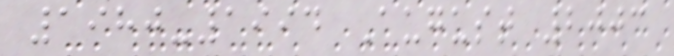1980-1994 August 2003
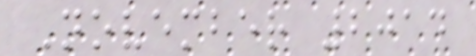November 2014
